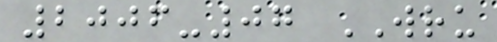2006-07 WRU
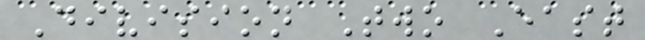Division Two East
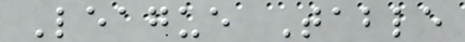League Table
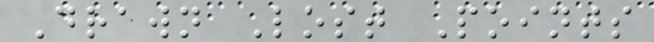Drawn Lost Points
